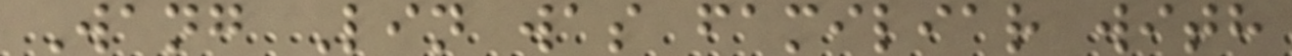Wang Lin was familiar with
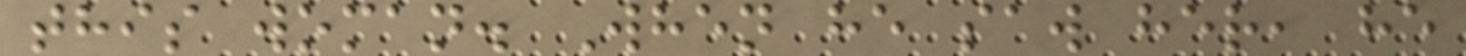this woman. When he saw her, he
